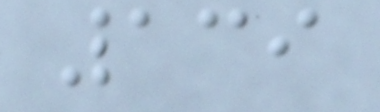139
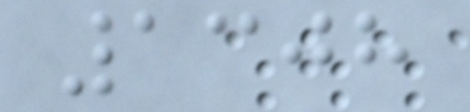1308
